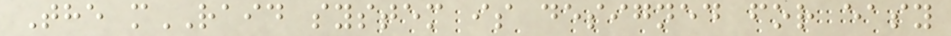The mRAID system is designed for easy
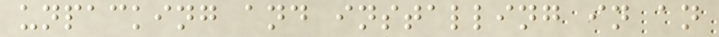unpacking and installing in an
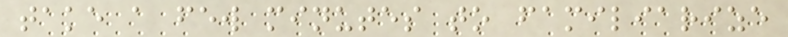take a few minutes to familiarize
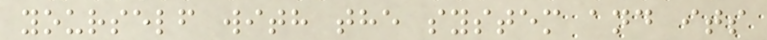yourself with the system and its
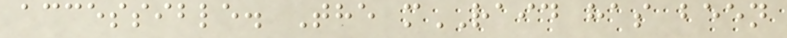accessible. The mRAID has been
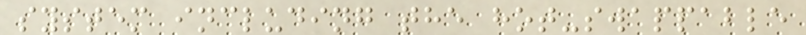system including the hot-swappable
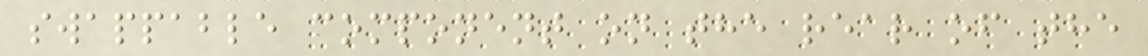swappable component on the rear of the
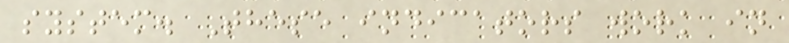system. These indicators work in
